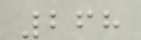268
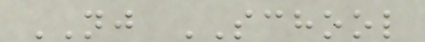NJ SCHOOL
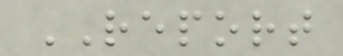REPORT
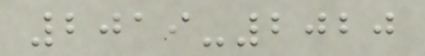2019-2020
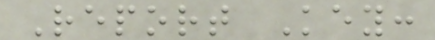Report Key:
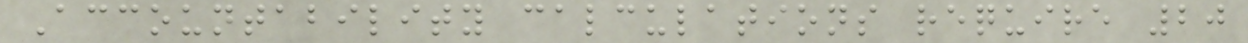Accountability calculations require 20
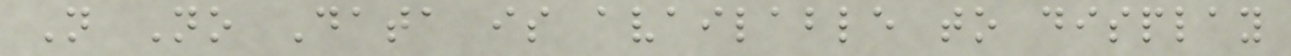N No Data is available to display
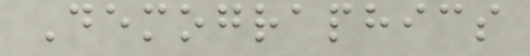Demographics
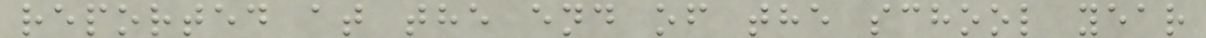reported at the end of the school year
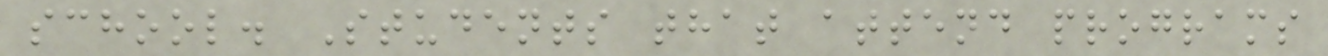school. Students that attend programs
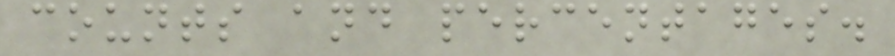counts and percentages.
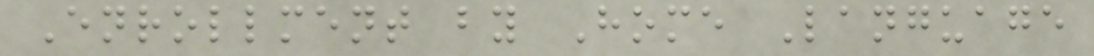Enrollment by Home Language
